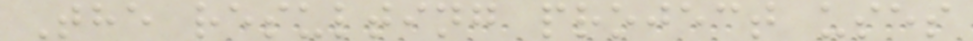The resulting project uses
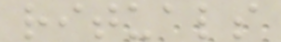rituals
